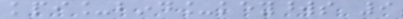kpi_bind_keywords 9
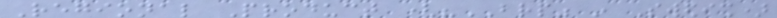Regional Product ("BRP" in Swedish)
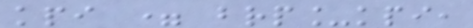kpi = brp_kpi,
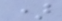)
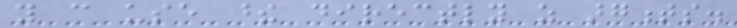you can use these directly as argments.
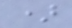)
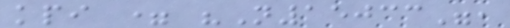kpi = "N15033",
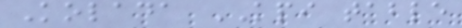Kolada KPI table
